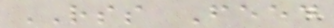RSS Feed
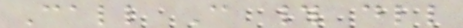Call C # dll
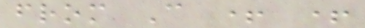from C + +
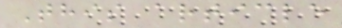This article
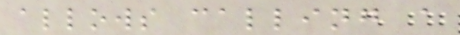allows calling a
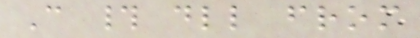C # dll from
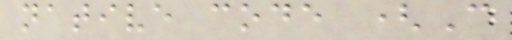native code (C
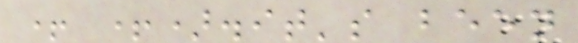+ +).it's been
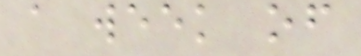a week of
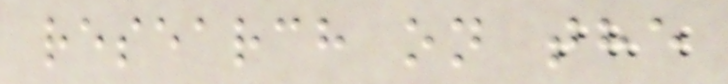research on the
